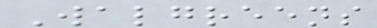Walgreens
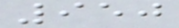950
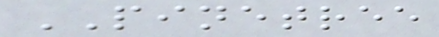PINETREE
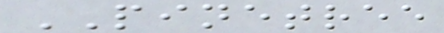PINETREE
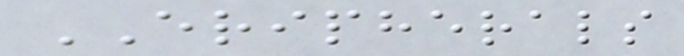ERIPHERALS
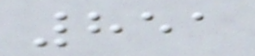851
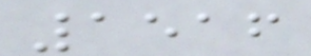1516
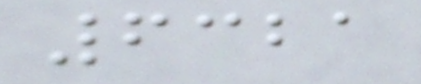6321
